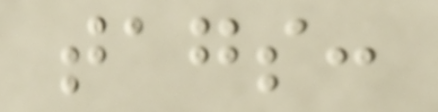tags:
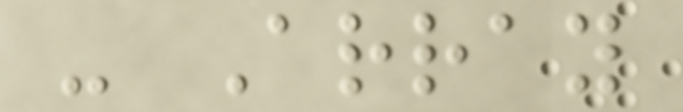- Array
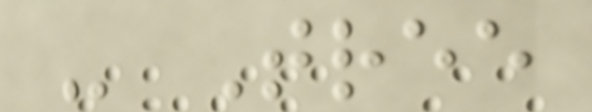- Tree
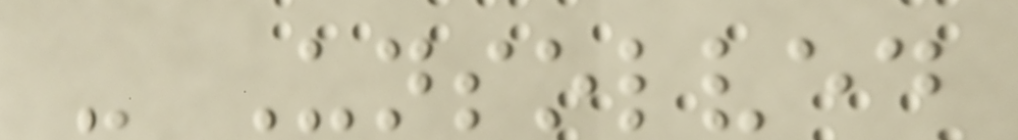- Unsolved
